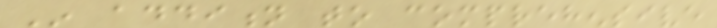In addition to comprehensive
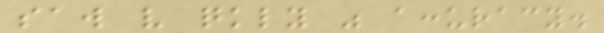saw very quickly was accuracy.
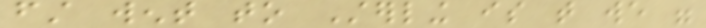first went to Sterling is that we were
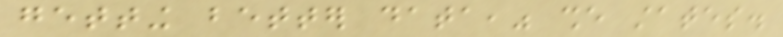getting better data," she states.
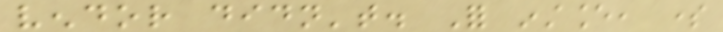vendor didn't. For instance, some
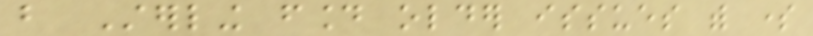but Sterling found older issues with some
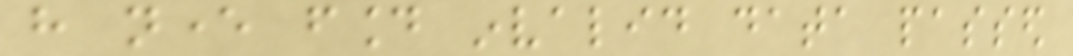have never found invalid data passed
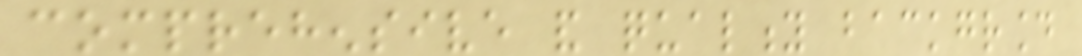comprehensive and quality background
